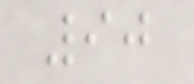90
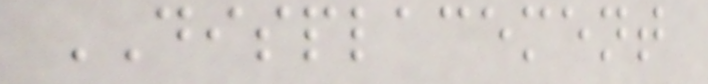DISPLACEMENT
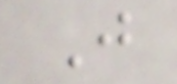J
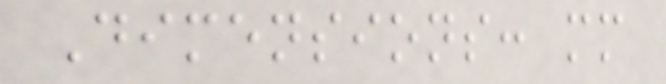Dimensions: mm
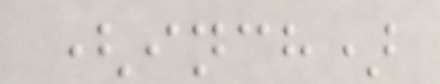(inch)
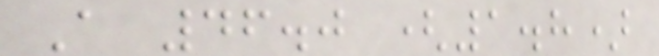A 46.0 (1.8)
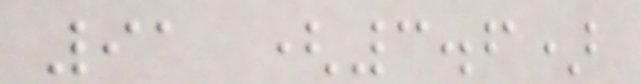91 (3.6)
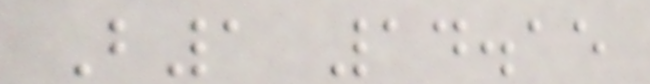B1 14.15
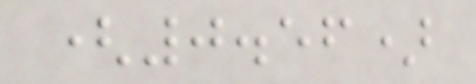(0.56)
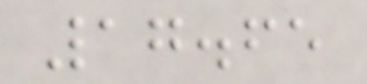17.65
